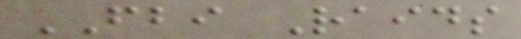FBI Raids
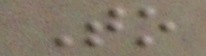To
